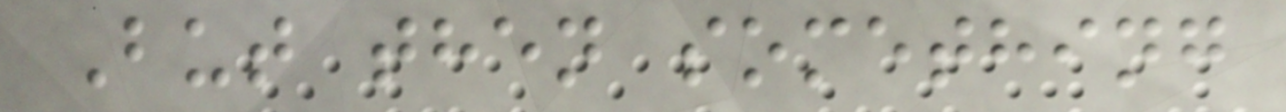But then something
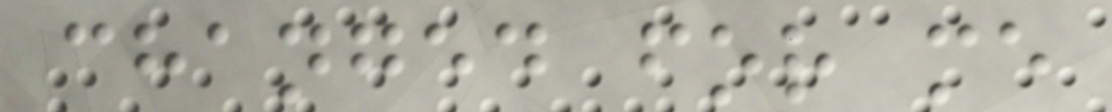changed for me
